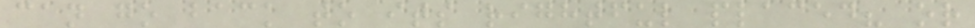can go back to its rightful placed? or
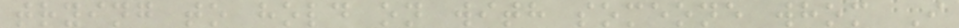trying to hold on with someone whom I
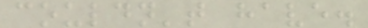couldn't have.
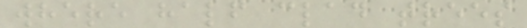where half clad trees
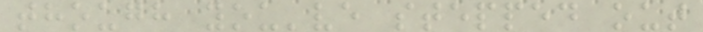though you've stepped out
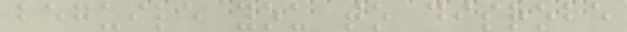beguile you to disrobe
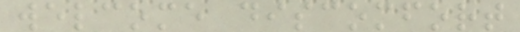welcome discomfort
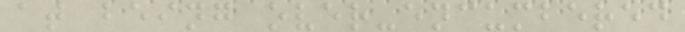at being over-encumbered
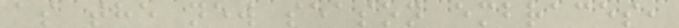as the new season embraces,
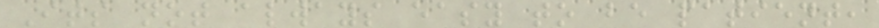Its not always easy to be patient,
